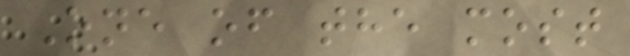One of the most
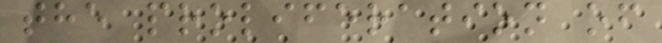the proliferation of
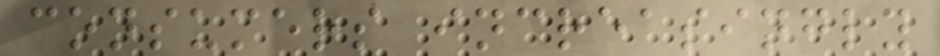consumers increasingly
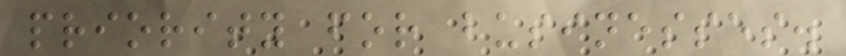priority for businesses.
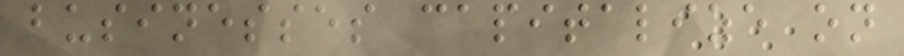businesses capitalize on
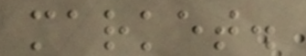market.
